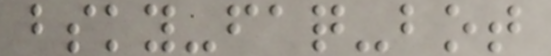bsky-faq-bot
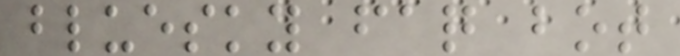bluesky faq bot
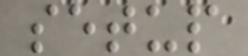setup
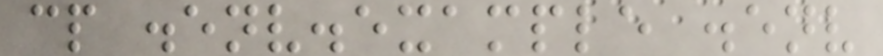cp .env.example .env
